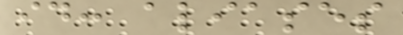id: aliases
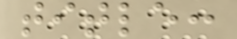title:
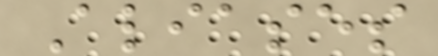Aliases
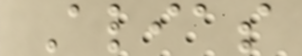Alias
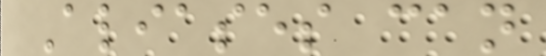Aliases can
